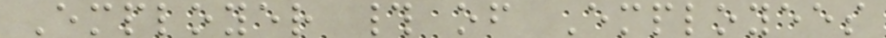Employer # of Employees
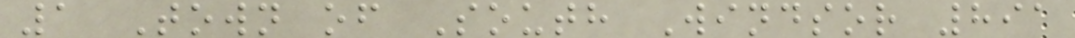1 Town of South Windsor 891
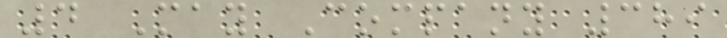4 May Company 389
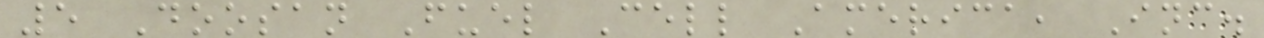5 Doosan Fuel Cell America, Inc.
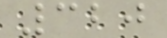320
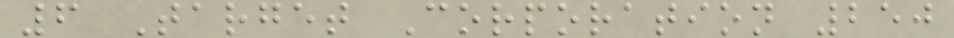6 Target Corporation 250
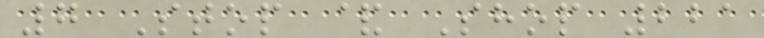7 Stop & Shop 221
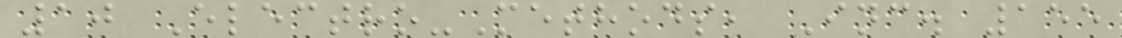10 Electro-Methods, Inc. 155
